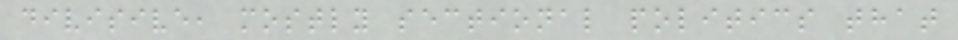divisive, mostly sectional politics that
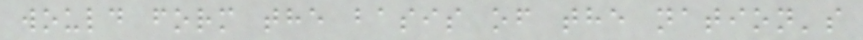would form the basis of the nation's
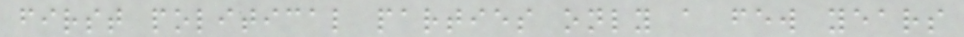first political parties only a few years
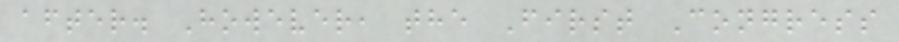after. However, the First Congress
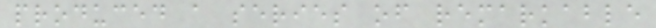produced a series of remarkable
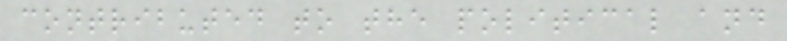contributed to the political and
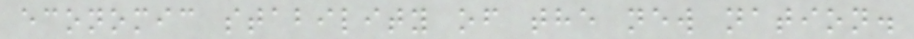economic stability of the new nation.
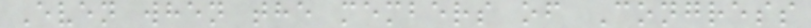Even when the members of Congress
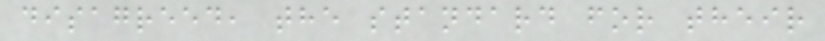disagreed, the standard for their
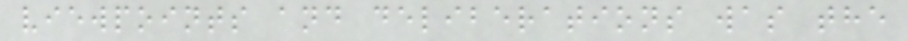viewpoints and deliberations was the
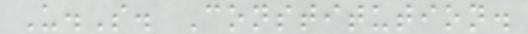U.S. Constitution.
